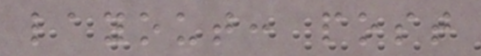layout: post
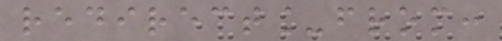redirect_from:
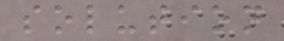solution
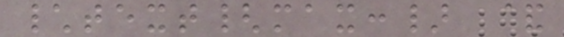\text{max:} &
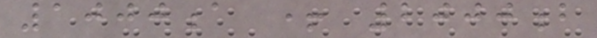1000a + 2000b
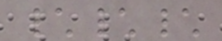\\\
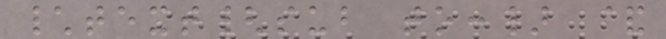\text{sub to:} &
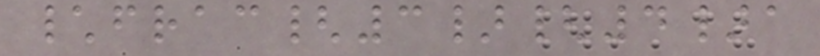\frac{3}{4}a
